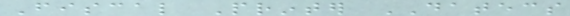Fiscal Printer DATECS
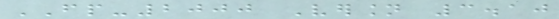FP-2000 Version 3.10
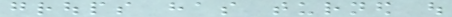groups has turned out
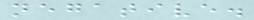negative.
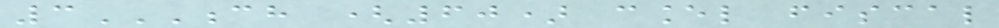3CH (60) CANCEL FISCAL
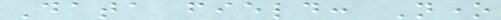Data field: None
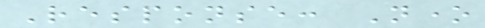Response: None
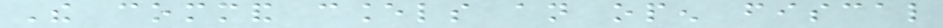The command cancels an open fiscal
